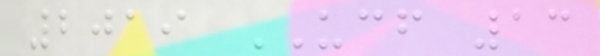2019 UCF 13
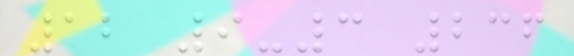12 9-3 236
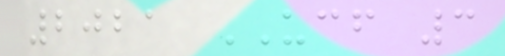2021 UCF 3
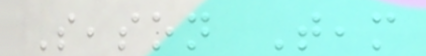Season Team
